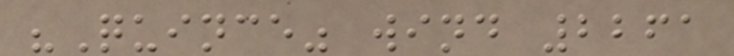"Quince" wind 2261
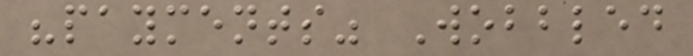"payments" Wobbled
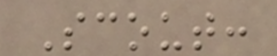Scout:
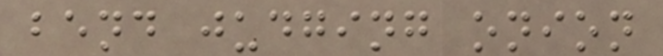bend judging onion
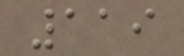119
